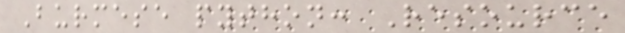Burmese python: Resource
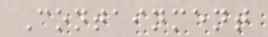Containment
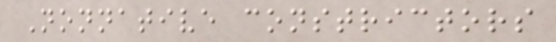Nonnative constrictors
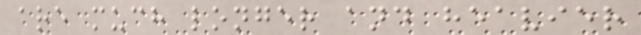are much longer and heavier
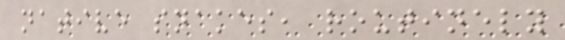native snakes, routinely
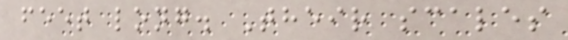feet long. Their scales
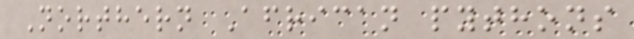Northern African pythons
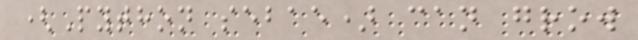(Python sebae) can grow
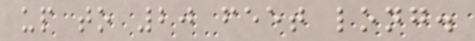up to 20 feet long.
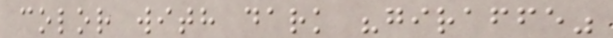color with dark "giraffe"
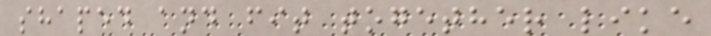shaped and fit together like
